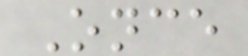Once
